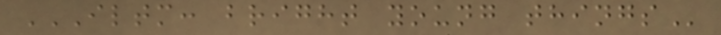ILTM: BRIGHT YOUNG THINGS
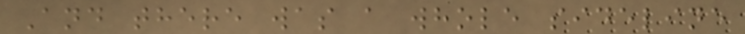And there was a whole sideline
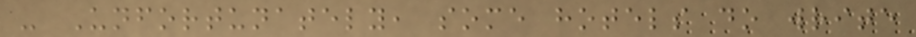- Unfortunately, some hotels do write
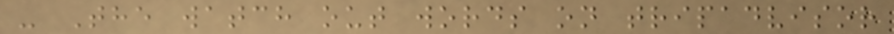- The watch out words on tripadvisor
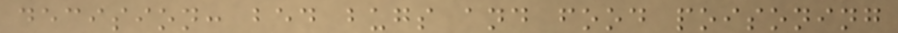decision: bed bugs and food poisoning
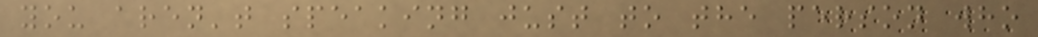you aren't speaking just to the person who
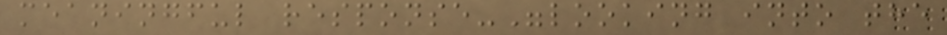meaningful response-"looking into the
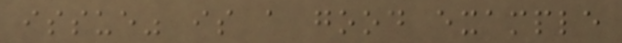issue" is a good example
